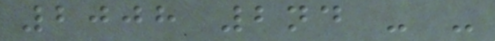2008 2nd - -
